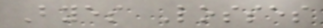Byes Losses
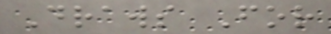Draws For
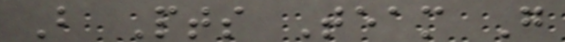B Pts Team G
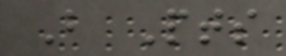B Pts
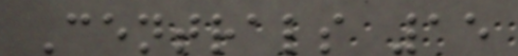Centrals 15
